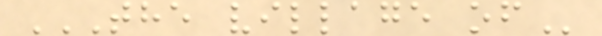THE VILLAGE OF
